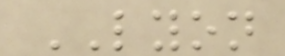LYON
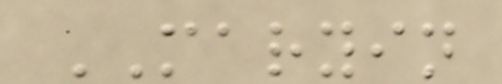MARYIN
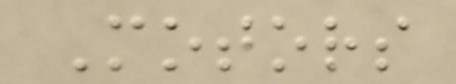Motors
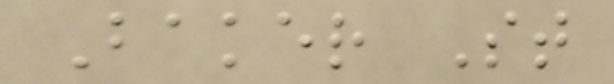Baker St
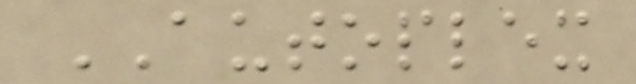AUTOPLEX
